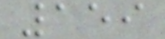159
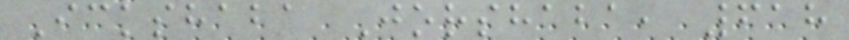Ickshaba Jorshaba, 618
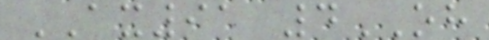AX91 4OH
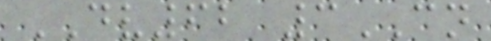DV62 3CN
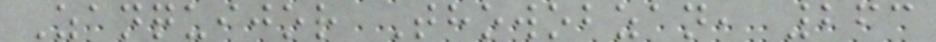Zanquijor Thowobzan, 263
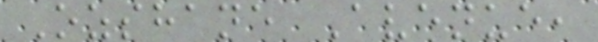Ozshane Avenue,
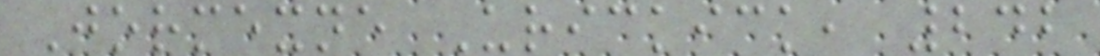Jormexne Urickick, 242
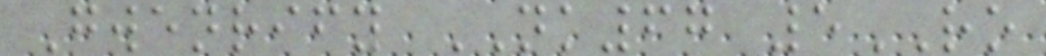Gwenrify NK67 5RO
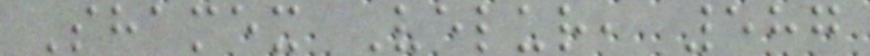Shamex Velur, 587
